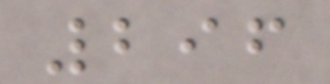296
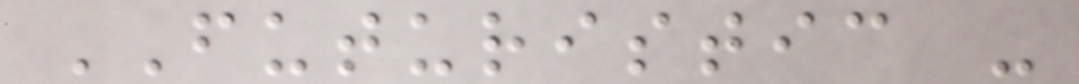FUTURISTIC -
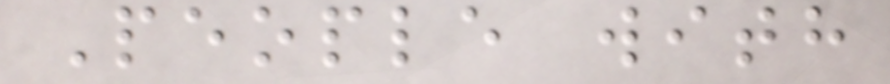People with
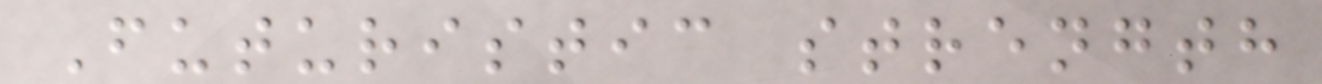Futuristic strength
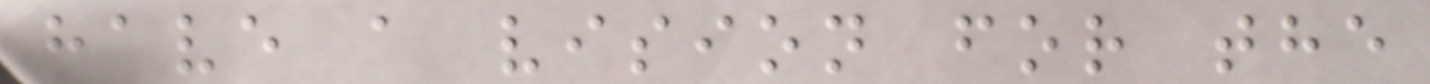have a vision for the
